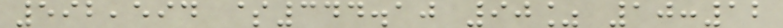592,594 $344.10 90% 10:12
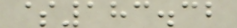$183.32
